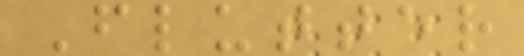Flutter
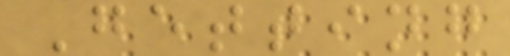Getting
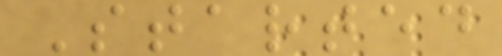Started
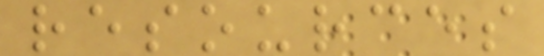resources
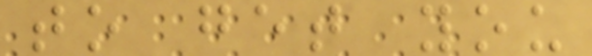to get you
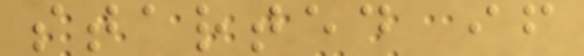started if
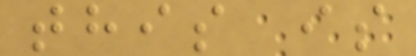this is
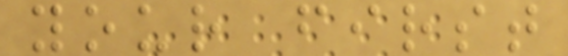your first
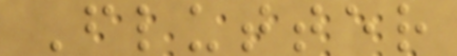Flutter
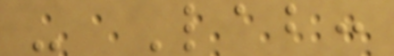- Lab:
